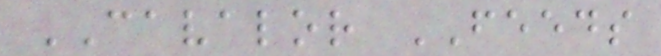CAVALOR FEEDS
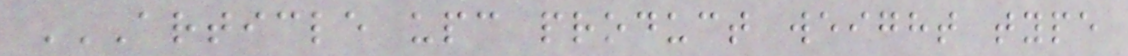ARTICLE UPC PRODUCT WEIGHT TYPE
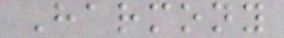Harmony
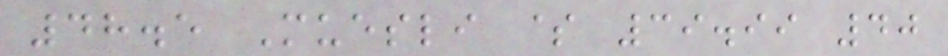48.5 Muesli $ 39.99 40
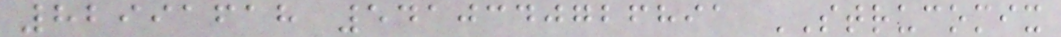82991618 5410340726891 STRUCOMIX
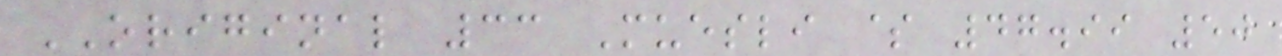ORIGINAL 33 Muesli $ 47.99 50
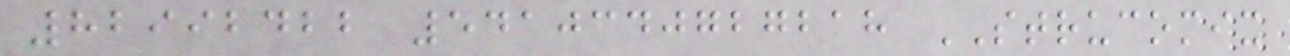82992422 5410340727218 STRUCOMIX
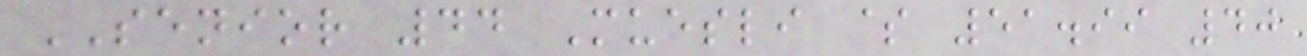SENIOR 44 Muesli $ 51.99 40
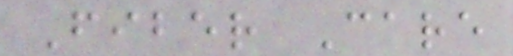Fiber Care
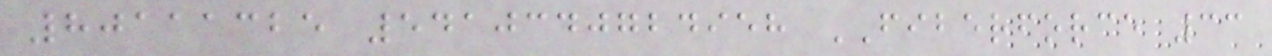80111325 5410340724958 FIBERFORCE 33
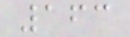163
